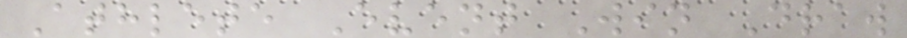Athlete Event Win Draw
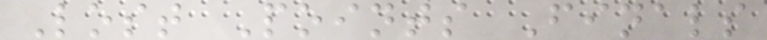Lost Points Finals
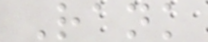Rank
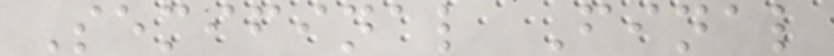Semifinal Final
